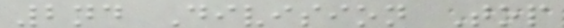2nd Division Top
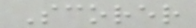Scorer
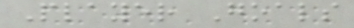Player Goals
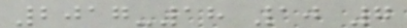2017-18 10 7
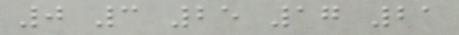0 3 25 17 21
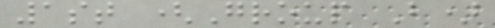1st (Group B)
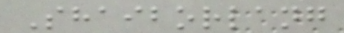Shaiborlang
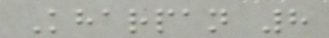Kharpan 8
